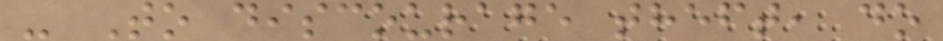- To discourage theft, do
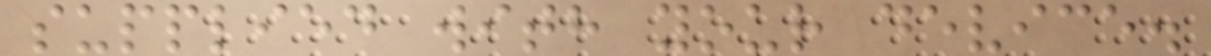supplied with your device.
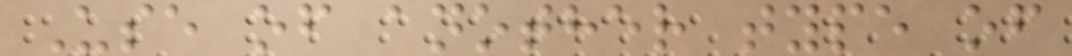Use of another type of
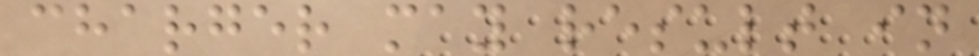charger may result in
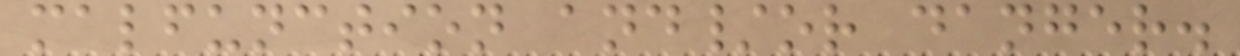malfunction and/or danger.
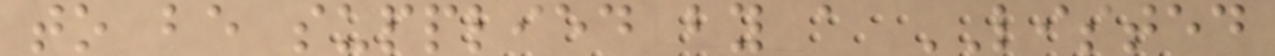to be supplied by a LISTED
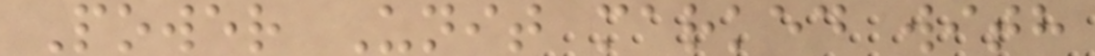Power Unit marked with
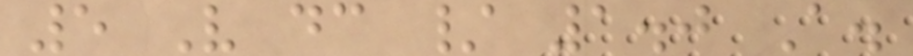5 V dc / 1.0 A.
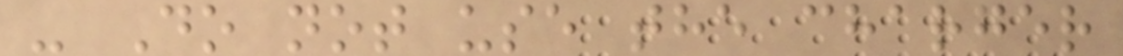- Do not use the charger
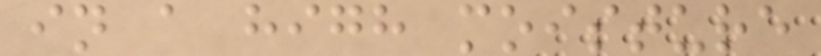in a high moisture
